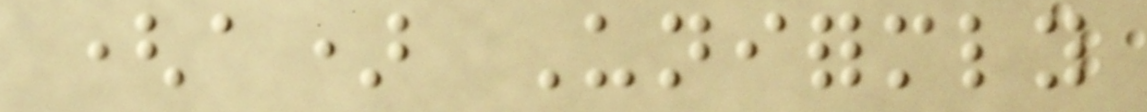(a) Uniformly
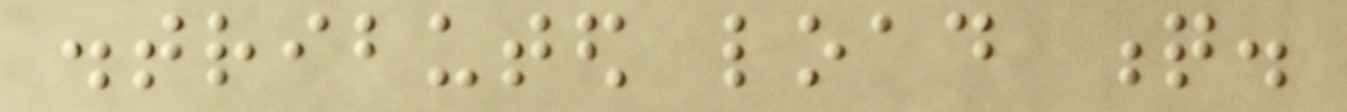distributed load q.
